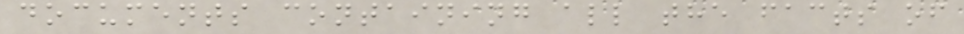documents containing all the facts of
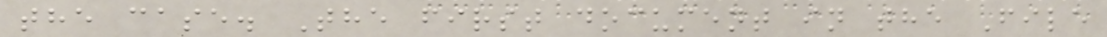the case. The first document in the File
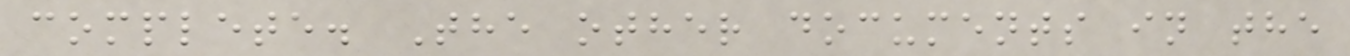complete. The other documents in the
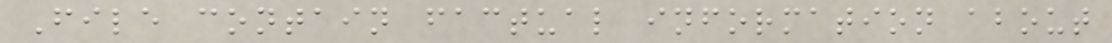File contain factual information about
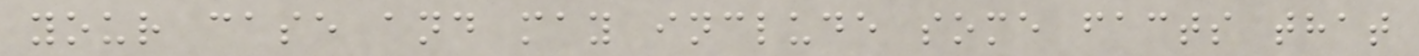your case and may include some facts that
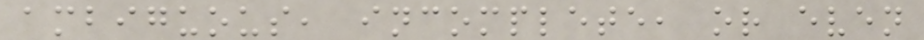ambiguous, incomplete, or even
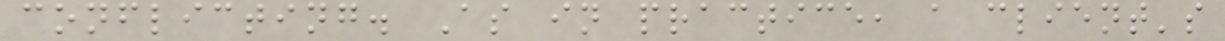conflicting. As in practice, a client's
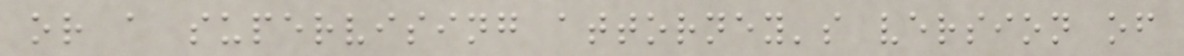or a supervising attorney's version of
